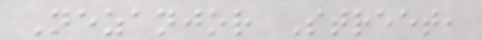Nezanjor Street,
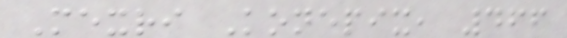Mexri Konepix, 466
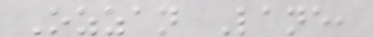Ozzan Lane,
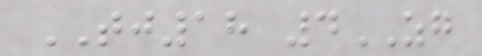TJ18 4ZG
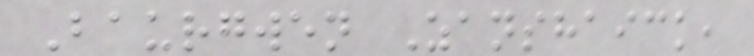Baurgwen Zanshaick,
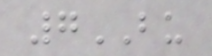7BU
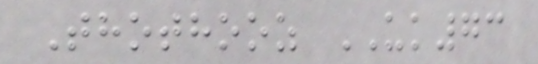Thothooz UK73
